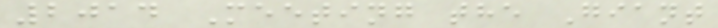2014 Meeting the Giant
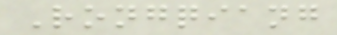Rongqiang
